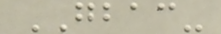GBAC-
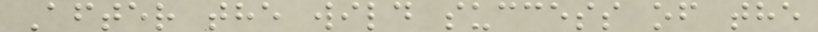After the wild success of the
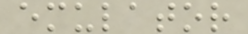emulator
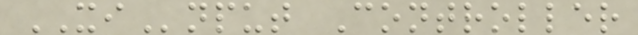XInput Controller
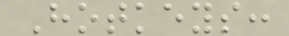Hotkeys:
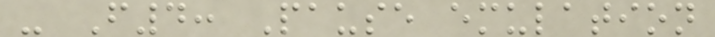- F4: Pause emulation
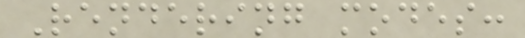Rendering modes:
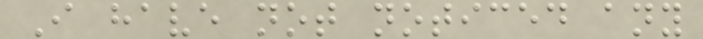I have not noticed any
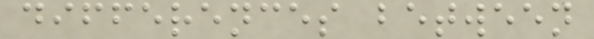differences between
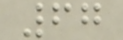67
